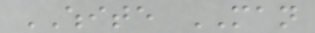WHITE MAN
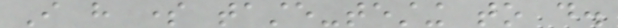I have some taste-testing to do.
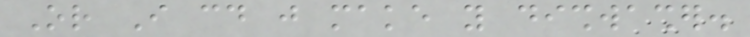Or I could just make you dishwasher.
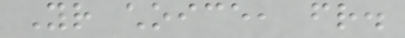Your choice, friend.
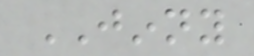JINNY
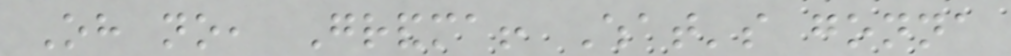Oh no, Grandma! What's gonna
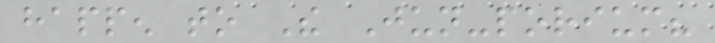happen to The Jun-porium?
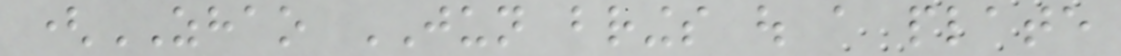(ZHAO JUN brings out a plate
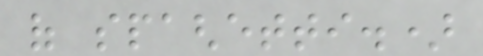of spaghetti.)
